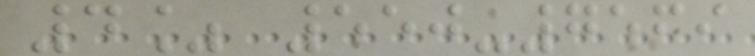4% 550-7569
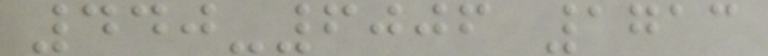440-6006 1713
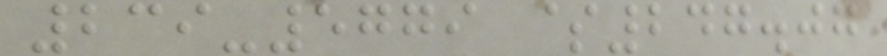239-5779 $247.07
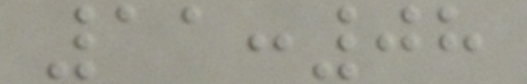11:08
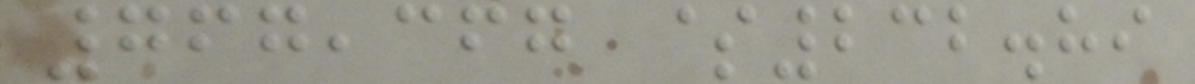767,367 $232.89
